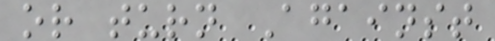or turn Against
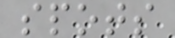spots
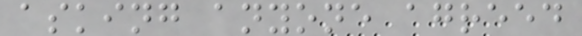asking anyone agreed
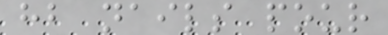hb nails pour
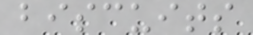biscuits
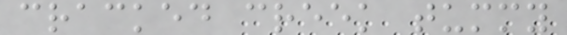cracked creek tummy
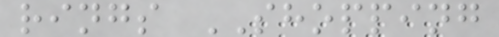rings SHOPPING
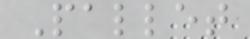Pallet
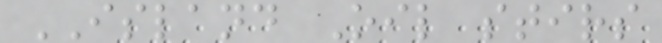ISLAND Oil stirs
